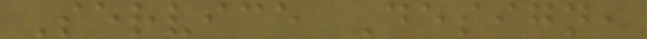Service Design,
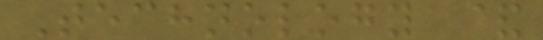Technology &
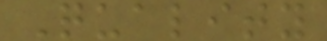Quality
